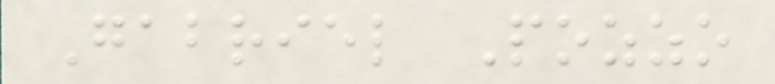Gabriel Pozzo
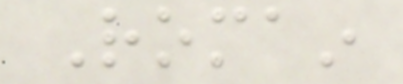Romain
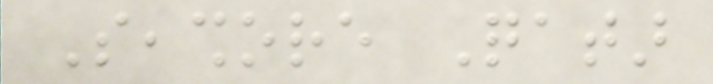Seashore Qatar
